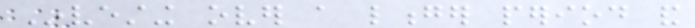Investing over a longer period and
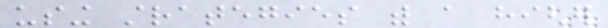using strategies with a higher
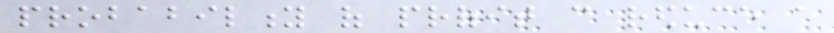probability of profit can reduce a
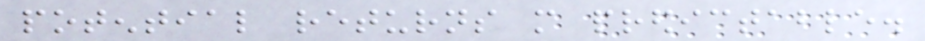potential returns more predictable.
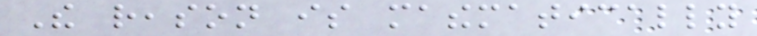The reason is mathematically
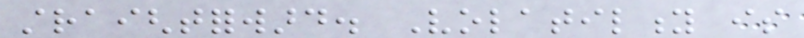straightforward. Volatility is
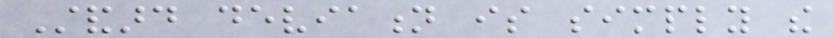Standard deviation is simply the
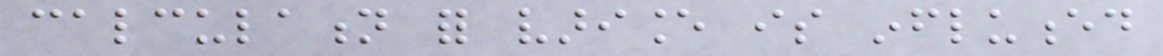calculation for variance is influenced
